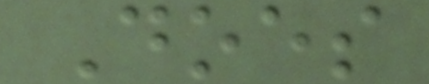Does
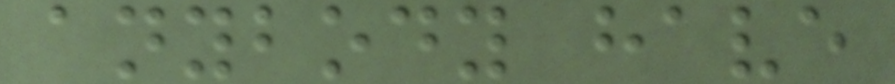anybody have
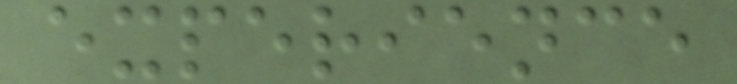experience
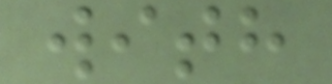with
